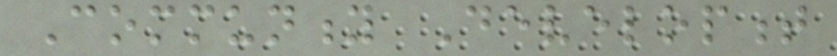Community Development
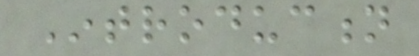Introduction
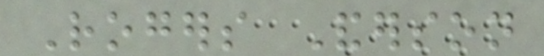Rogers Anderson
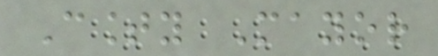County Mayor
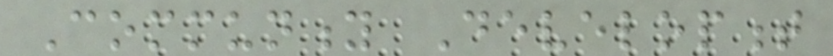Community Development
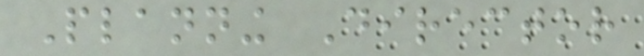Planning Director
